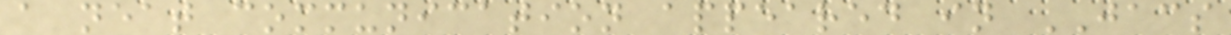a neat communication appeared in JACS
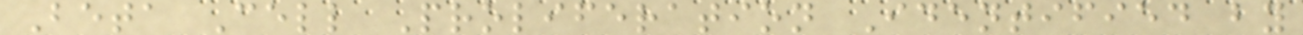Beta Cell Proliferation Identified by
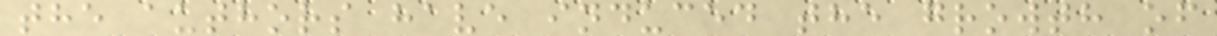the authors have induced the growth of
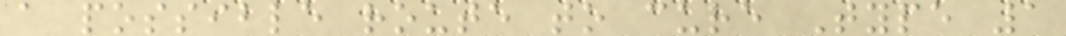a possible route to cure Type 1
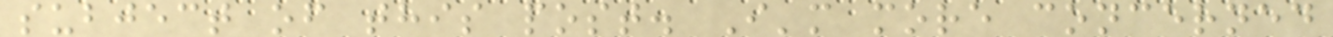subject of this post. I'm more concerned
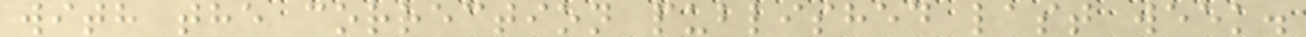with the correction published last week.
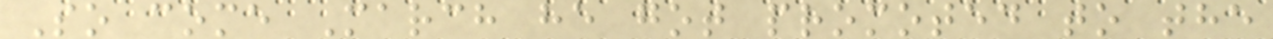So come March he got promoted to the
